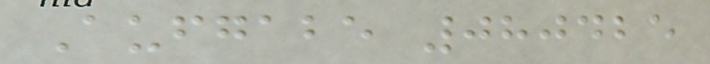Aufgabe 080425
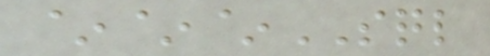~~~SQL
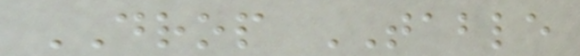DROP TABLE
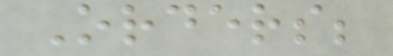Orders;
